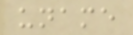uname
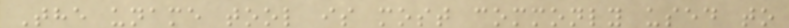The uname tool is most commonly used to
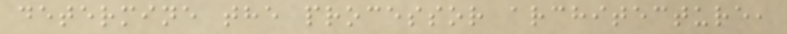determine the processor architecture,
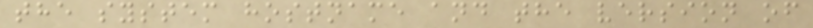the system hostname and the version of
